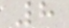8
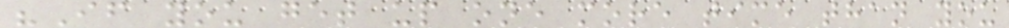"If you get up one more time than you
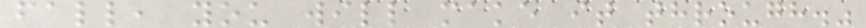fall, you will make it through."
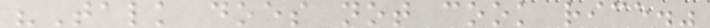"Talk does not cook rice."
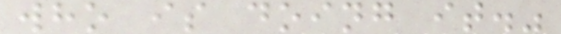who is doing it."
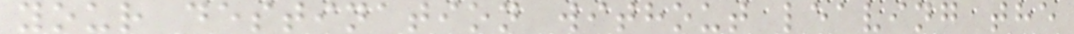your destination without leaving the
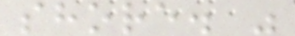shore. "
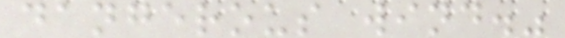dangerous wind."
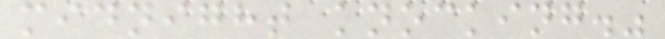midnight knocking."
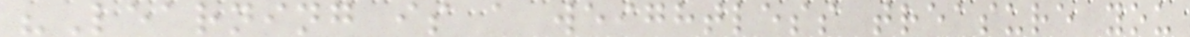"Learning is a weightless treasure you
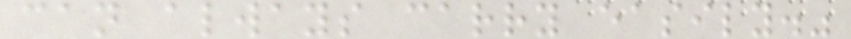can always carry easily."
